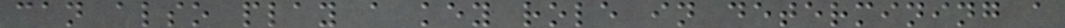can also play a key role in determining a
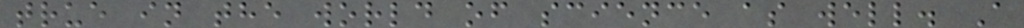true in the world of science as well. A
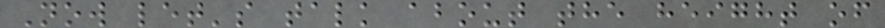Now let's talk about the height of
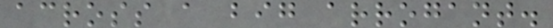across a big arrogant.
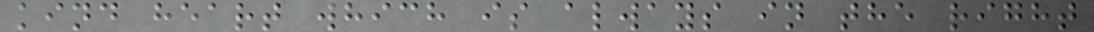kind heart which is always in the right
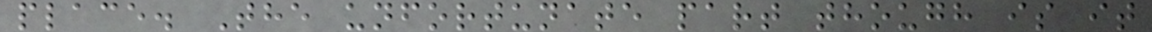place. The unfortunate part though is it
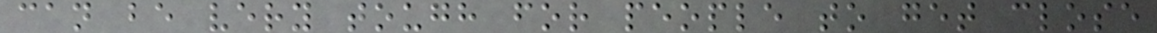can be very tough for people to get close
